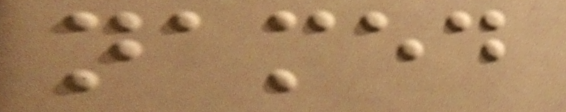named
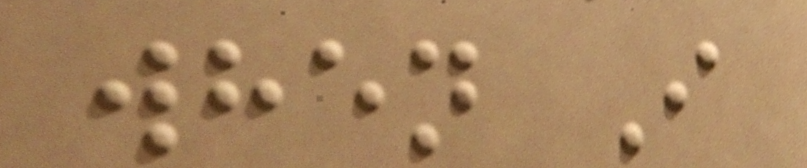when I
